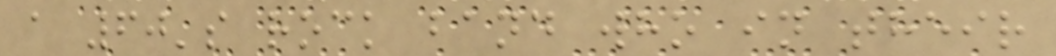a 60's rock band who in their
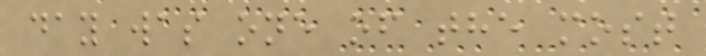day was one of the most
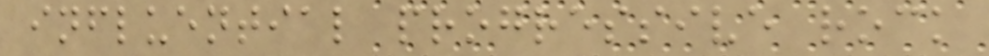influential progressive rock
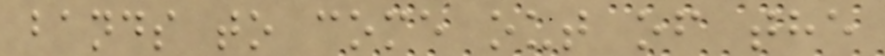bands to come out of the
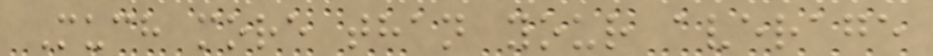Much more than your average
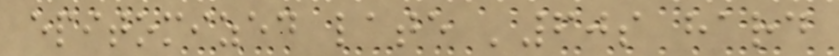epitomized late '60s hard
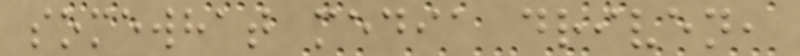somewhat media driven,
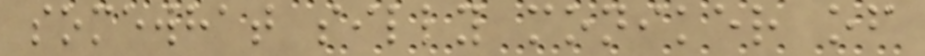somewhat silly moniker of
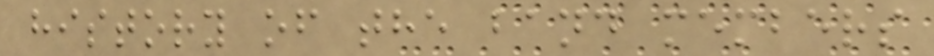history of the band members
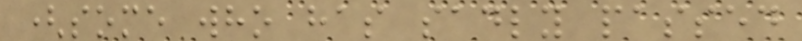(some who has sadly passed
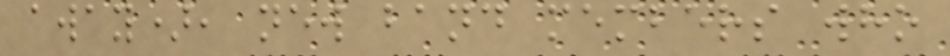away), new band members who
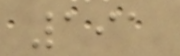191
